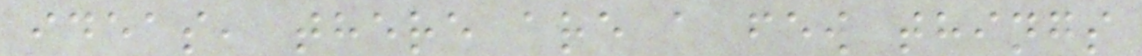ideas, there are a few things
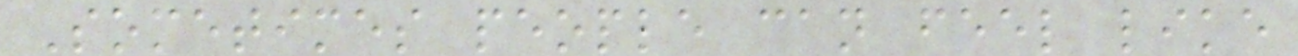Sometimes people can feel like
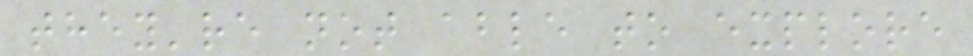they're not able to explore
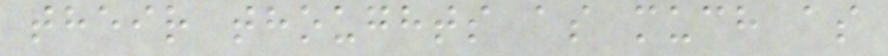their thoughts as much as
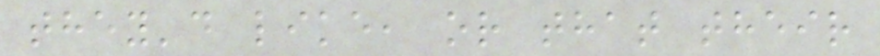they'd like, or that their
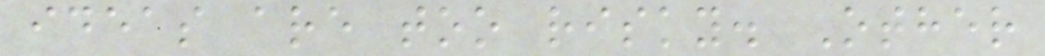ideas are too risky. Other
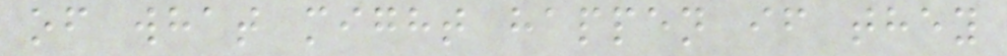of what might happen if they
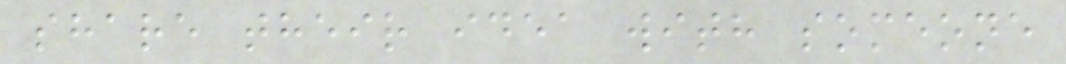share their idea with someone
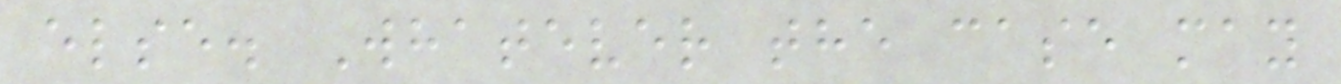else. Whatever the case may
